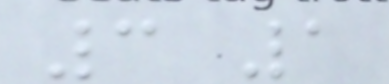3 1
